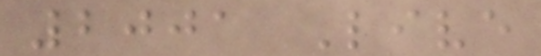2001 Live
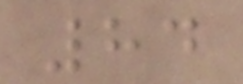84
